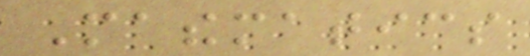Mathematics
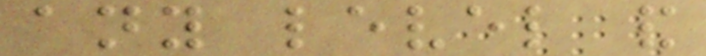any level and
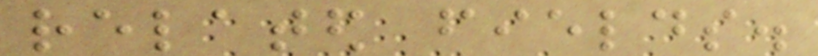related fields.
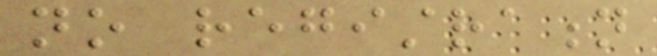no registration
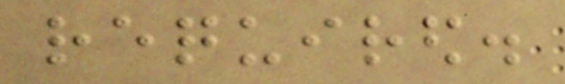required.
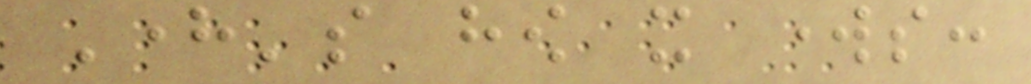Here's how it works:
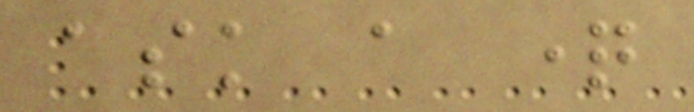ask a question
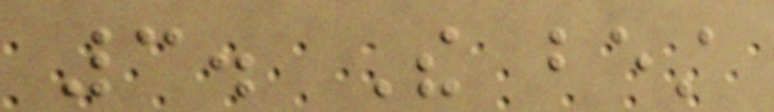3. The best
